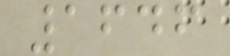1646
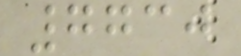7730
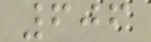606
